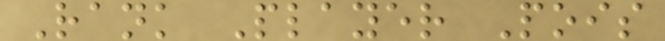Rank Player Pois
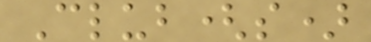Club(s)
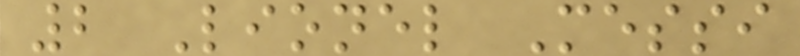2 Lionel Messi
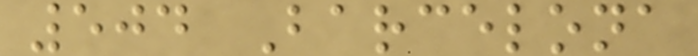504 Barcelona
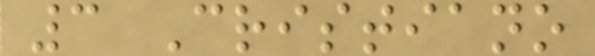3 Cristiano
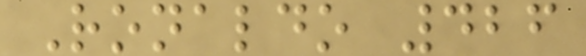Ronaldo 426
